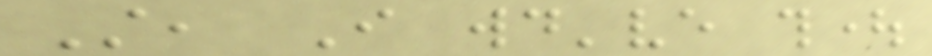Still, I would've thought
